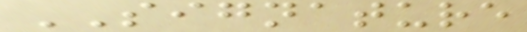SIGNATURE
